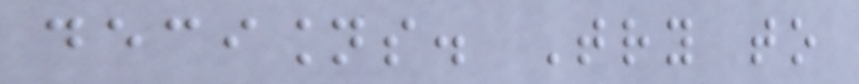decisions. Try to
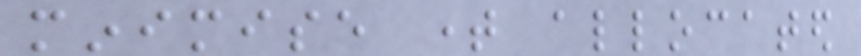minimise time allocated
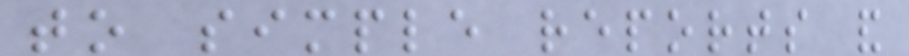to simple reports and
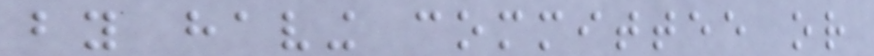by having committee or
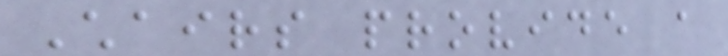Chairs provide a
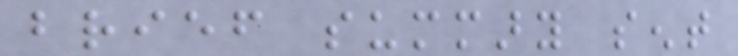brief summary sent
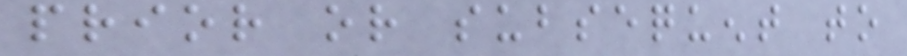prior or subsequent to
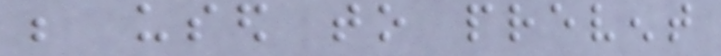be used to prevent
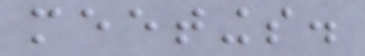meetings.
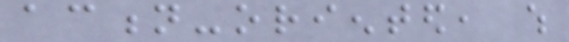action-oriented, which
